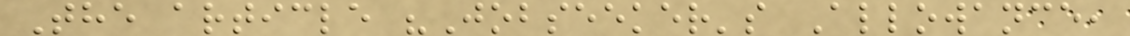The article "Jobseeker's Allowance,
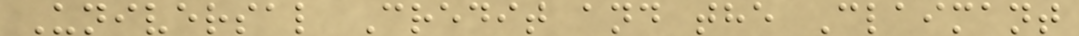Universal Credit and the Claimant
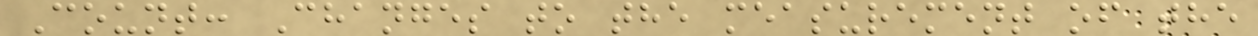Count: Changes to the measurement of the
